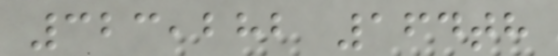323,282 164th
